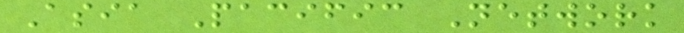Asia Pacific Network
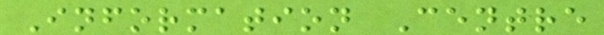Information Centre
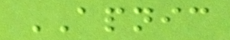APNIC
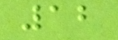12
